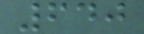640
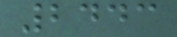2443
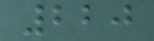220
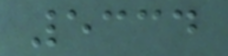5334
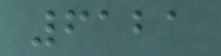6121
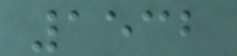1532
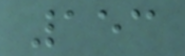153
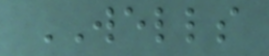WELLS
